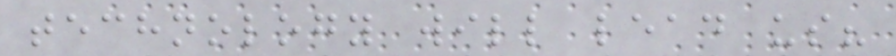technology will lead us?
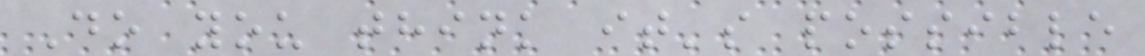Do you think it's possible
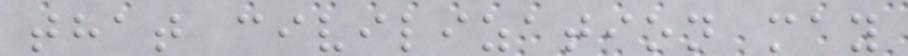that civilization may
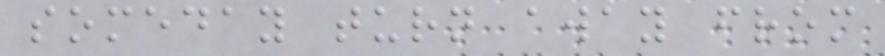someday turn away from
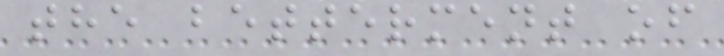the betterment of
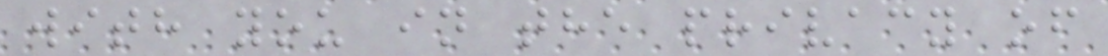with you in the privacy of
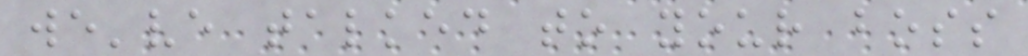we've talked to your boss
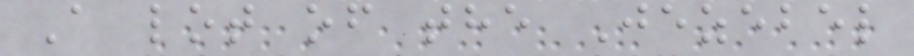A lot of the Jezebel
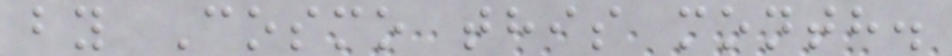by Cosmo this month.
